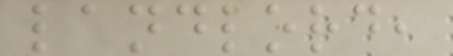landlord,
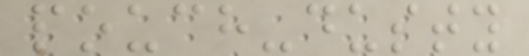pouch-dusty
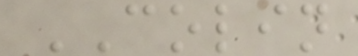COLIN
